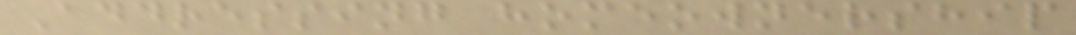Addressing homeownership
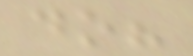do?
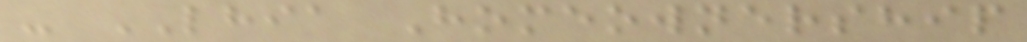- LHIA Homeownership
